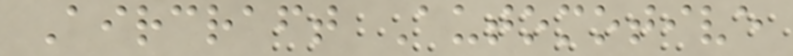Aircraft Automotive
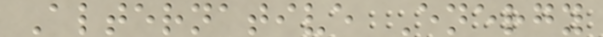Alternative Energy
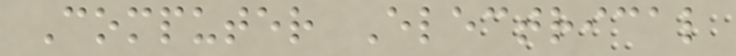Computer Electrical
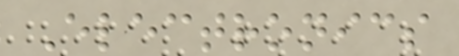Electronics
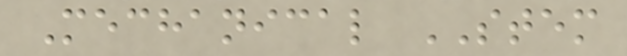Mechanical STEM
